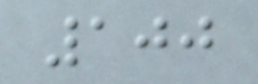100
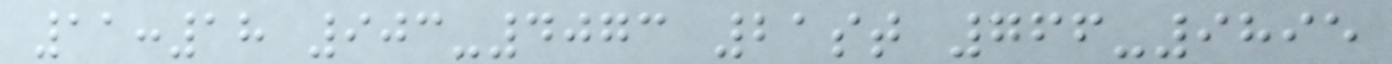11:18 903-4073 21st 766-9895
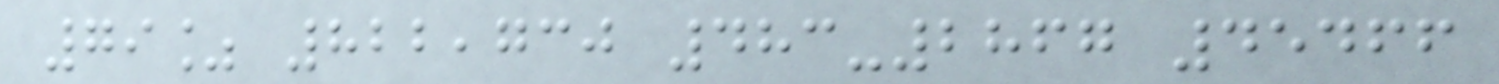79% 822,730 483-2867 45466
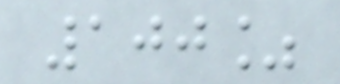100%
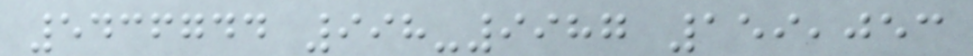5436744 998-9987 159,053
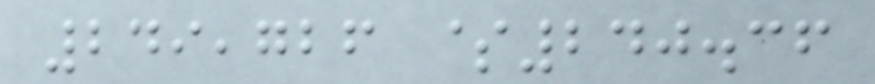249,726 $240.36
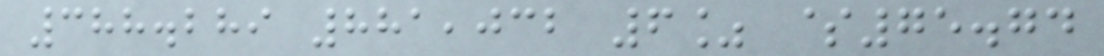388.289 881,032 6% $75.74
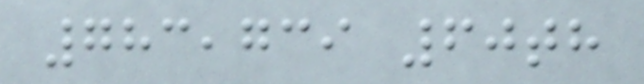783,739 60th
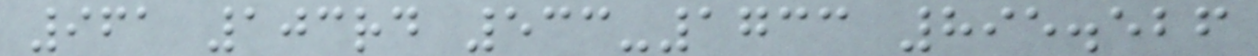961 103rd 533-1733 895.526
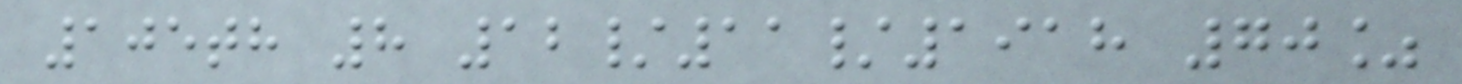105th 8 12/11/1918 70%
